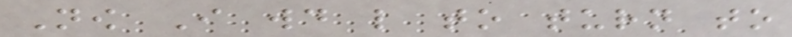Now I would like to turn to
